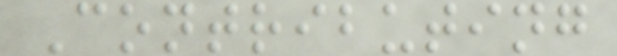Contributing
